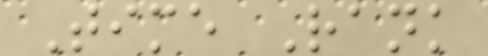Time Rank
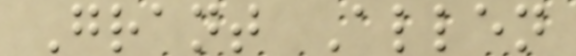Grant Allen
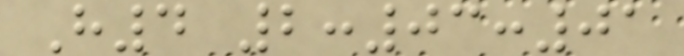H4 2:03:01
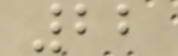22
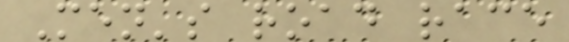Men's road race
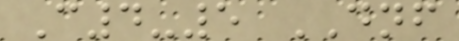C4-5 DNF
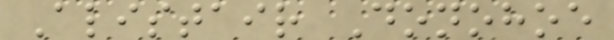Alistair Donohoe
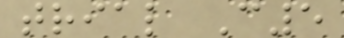trial C5
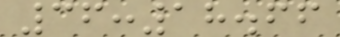36:18.66
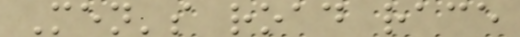Men's road race
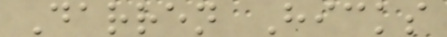Darren Hicks
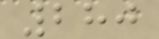280
